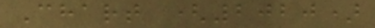Chart (2020)
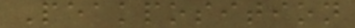Peakposition
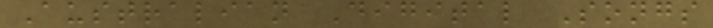Australian Digital Songs
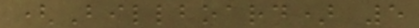(Billboard) 5
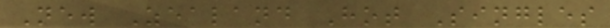New Zealand Hot Singles
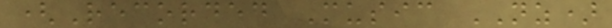(Recorded Music NZ)
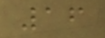16
